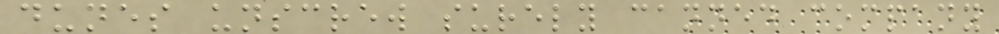dunes unscrew surely canned company
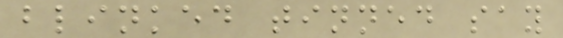blinked tinned say
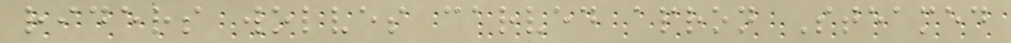riders wolves carved apron Steamed
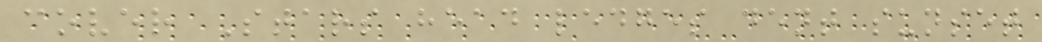cover Stars head ledges dent sunset
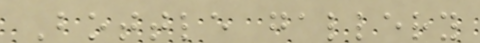Bottle gallery
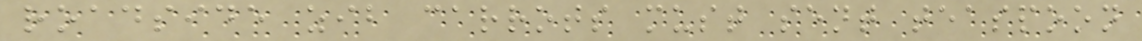roadside zib carrots must sent teaspoon
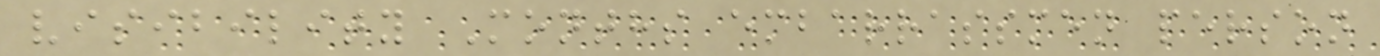visibility Months embarrassmen person
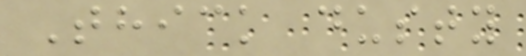Thick dusty
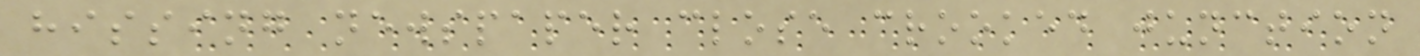hissing newspaper close crooked junction
